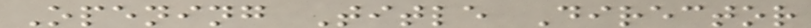Opening Title Director
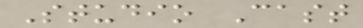Studio Cast
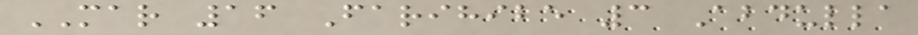MAR 16 Farihibe 3 Abdulla
